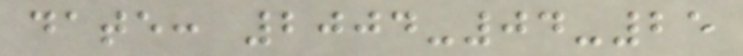date: 2004-04-25
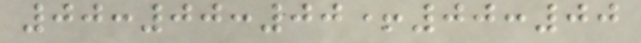00:00:00+00:00
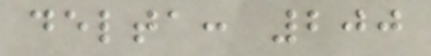delta: 200
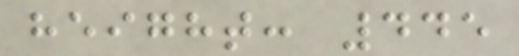height: 445
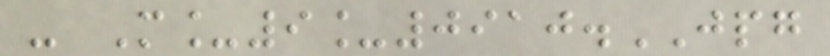- M_9_0910.JPG
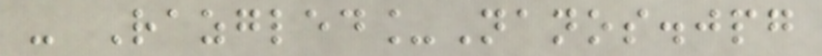- Razgled_Nanos.jpg
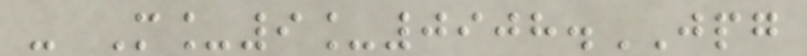- M_9_0908.JPG
